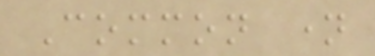Common name
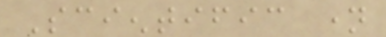Scientific name
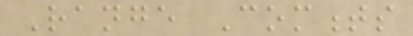Range Comments
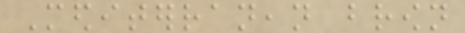Mediterranean brown
